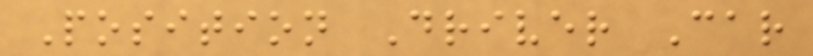Position Driver Car
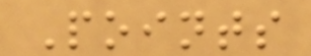Points
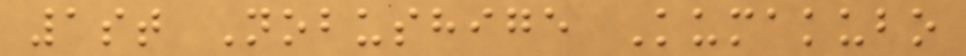1st Nobushige Kumakubo
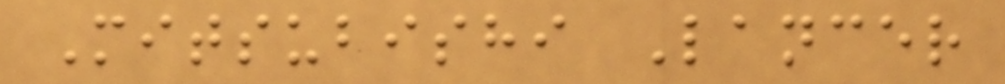Mitsubishi Lancer
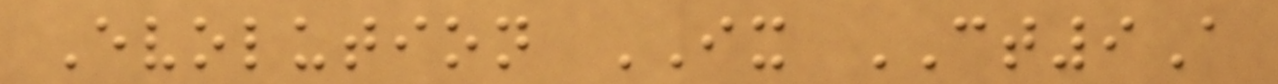Evolution IX CT9A
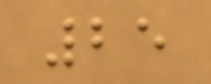25
